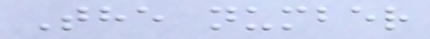The number
